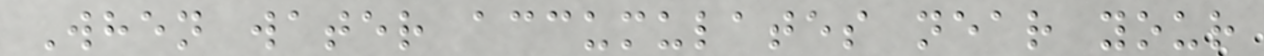When water accumulates near your
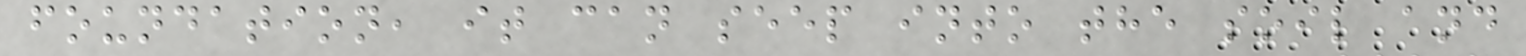foundation, it can seep into the soil and
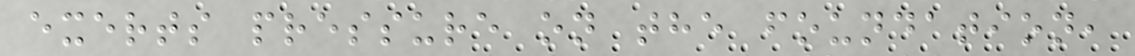exerts pressure on the foundation,
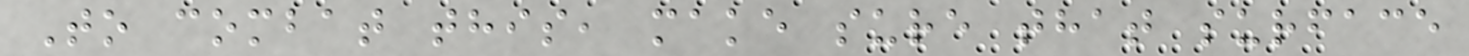To combat this, make sure that surface
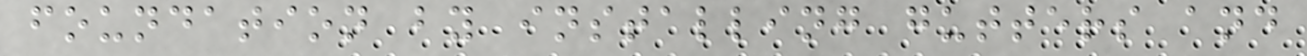foundation by installing gutters and
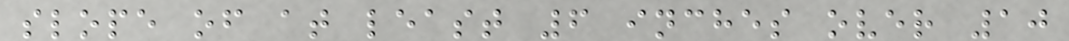slope of at least 6 inches over 10
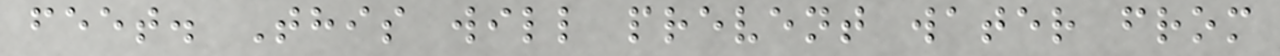feet. This will prevent water from
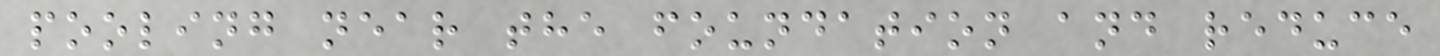pooling near the foundation and reduce
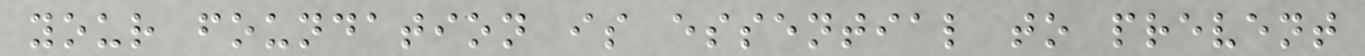your foundation is essential to prevent
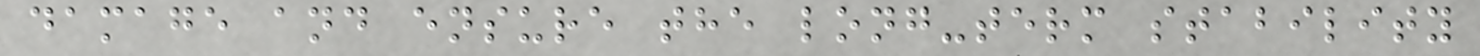damage and ensure the long-term stability
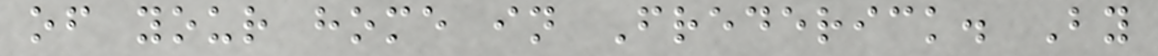of your home in Frederick. By
